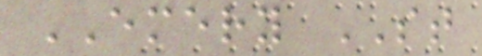EMERY ST
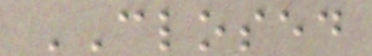CLOSED
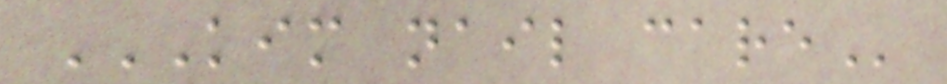KIM NAIL CARE
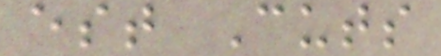est Cuts
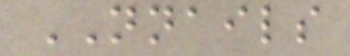NNAILS
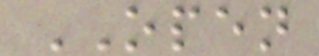OPEN
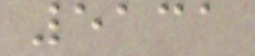5131
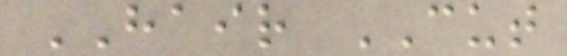HAIR CUT
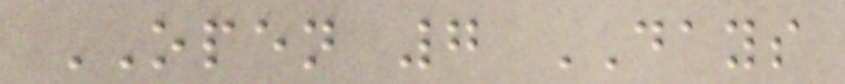OPEN 7 DAYS
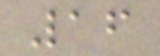16
